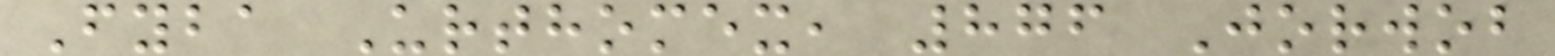Fyba Urthomex, 876 Jorwob
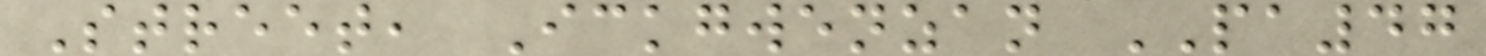Street, Ickgwenzan PA47
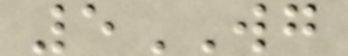5WG
